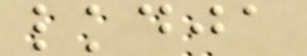lkdja
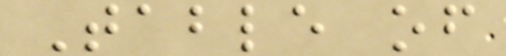Table of
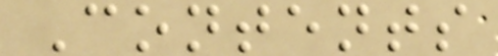Contents
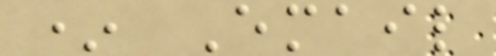* Email
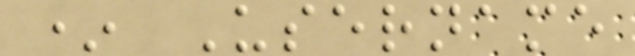* Username
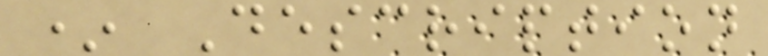* Description
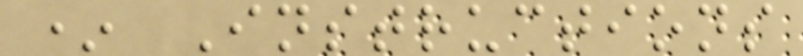* Instructions
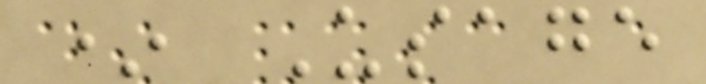* Usage
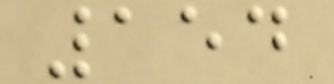154
